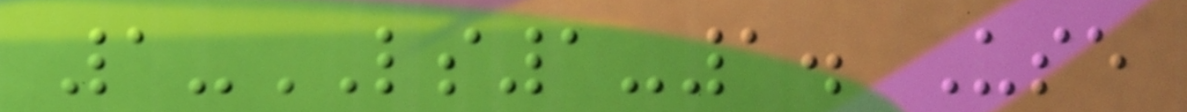1-LS1-1. Use
